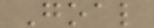Goal
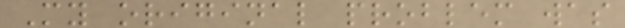My original problem was
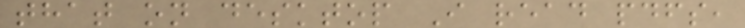that on desktop I read pdfs,
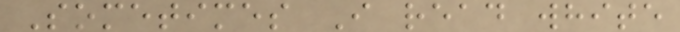Sometimes I read white
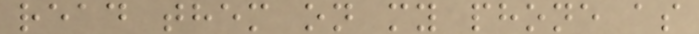read them on my phone as
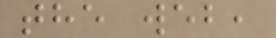the web,
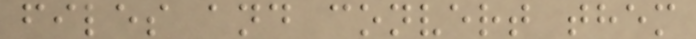files and convert them
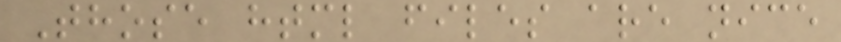Those html files are nice
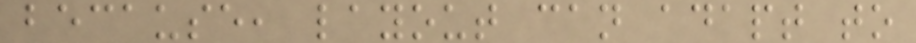because, layout can adapt to
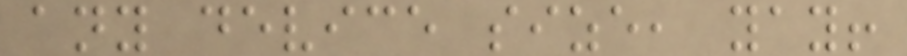any device size, yay!
